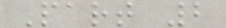Part 2
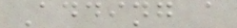Adding a
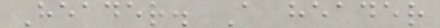Header. A header
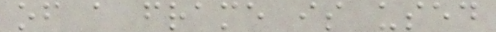of a frame is used
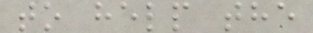to help the
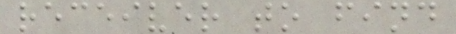receiver to find
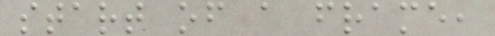start of a frame,
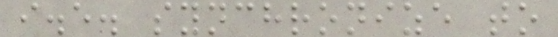i.e. synchronize to
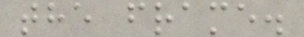the frame.
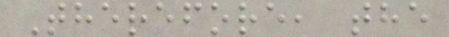Therefore, the
